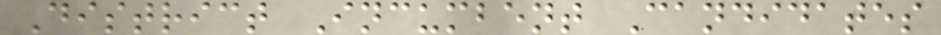District Incumbent Candidates
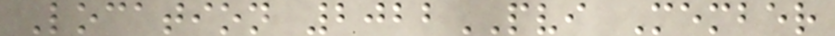Location 2022PVI Member
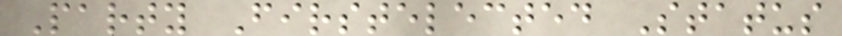Party Firstelected Status
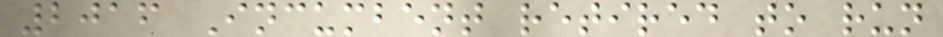2016 Incumbent retired to run
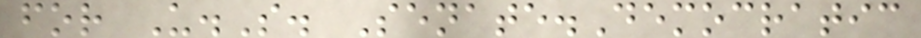for U.S. Senate.Democratic
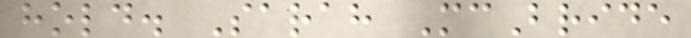hold. Sarah McBride
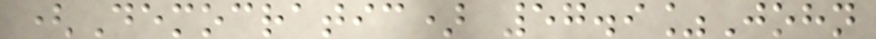(Democratic) 57.9%John
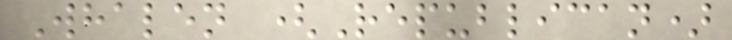Whalen (Republican)
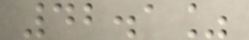42.1%
